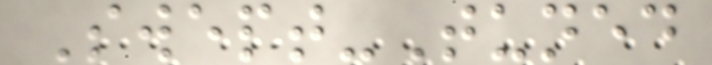Swept-Tuned
